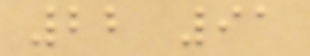22 91
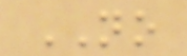NO
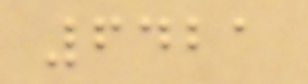6421
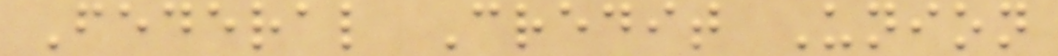Federal Credit Union
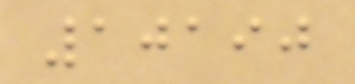10190
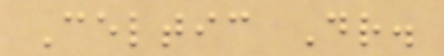Celtic Dr.
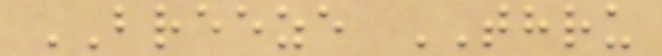BREEZE THRU
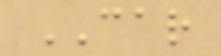CAR
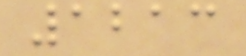1213
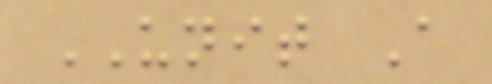UNIT A
